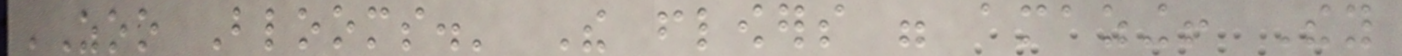'Zoo Blooms.' The flowers were amazing! They
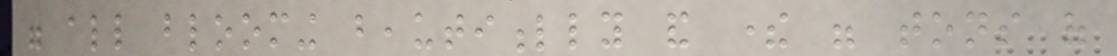were all blooming beautifully and there were tons of
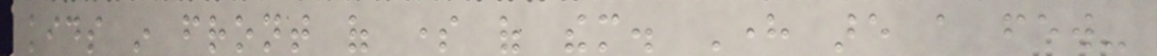kids in front of some of them. Here are a few-
